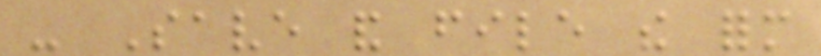- Save and file the form
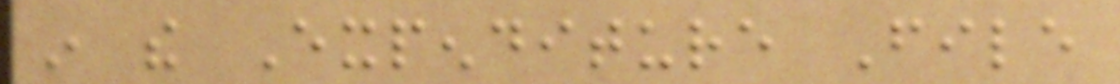in the Expenditure File
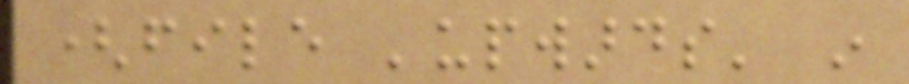(file 'upwards' in
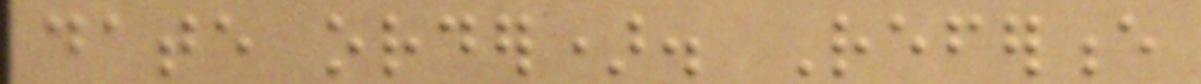date order). Reference
